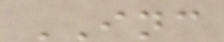INC
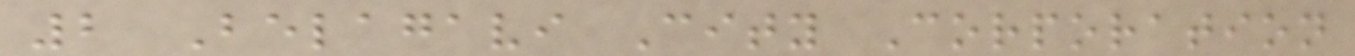2 Belagavi City Corporation
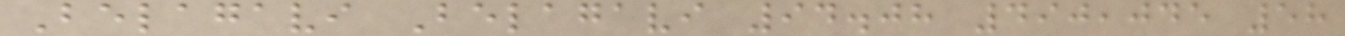Belagavi Belagavi 94.08 490,045 58
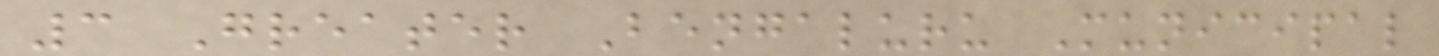3 Greater Bengaluru Municipal
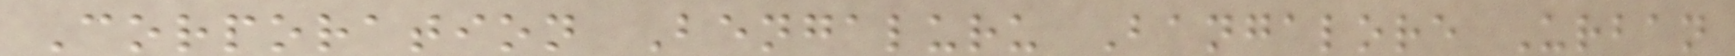Corporation Bengaluru Bangalore Urban
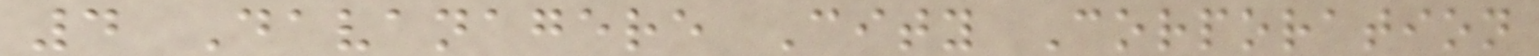4 Davanagere City Corporation
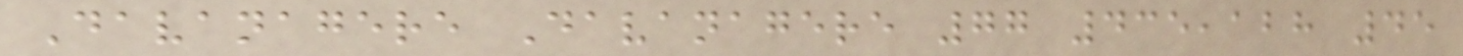Davanagere Davanagere 77 435,128 45
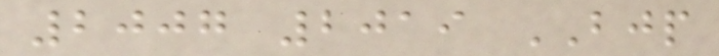2007 2019 BJP
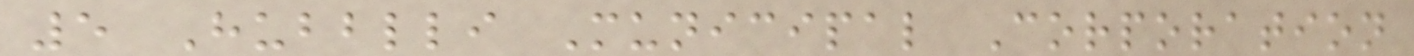5 Hubblli Municipal Corporation
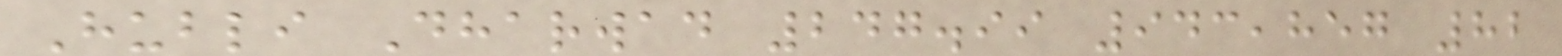Hubli Dharwad 247.99 943,857 82
